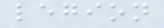legion
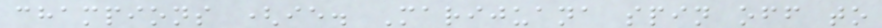champions (ie. Marijuana spin off to
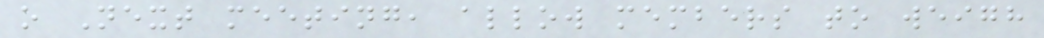o Next meeting, allow members to weigh
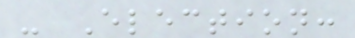- Election:
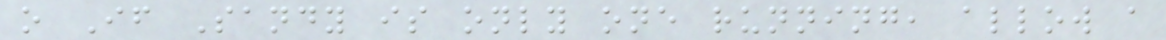o If Sandy is only one running, allow a
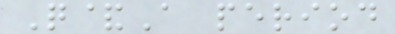Q&A period
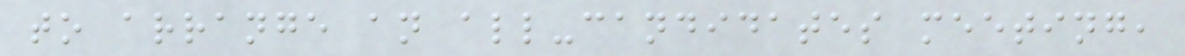to arrange an all-candidates meeting,
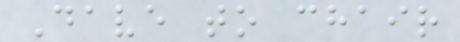Dave to chair
